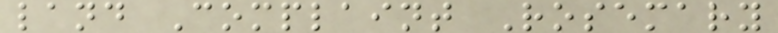land Complaint Rosemary
